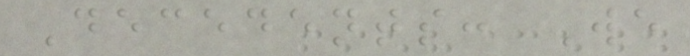Decedents: We
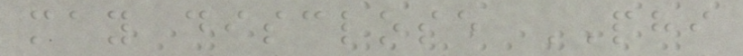may disclose PHI
